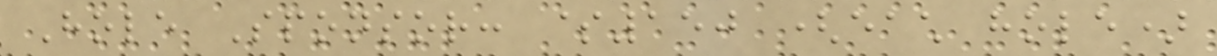Hole Sponsor: $150 (each hole)
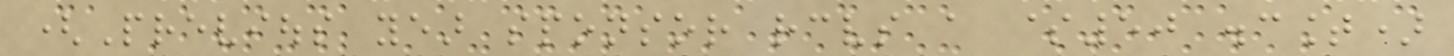(Previous year sponsor receives a $50 discount)
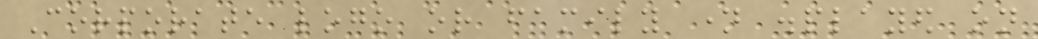Corporate logo or family name displayed on
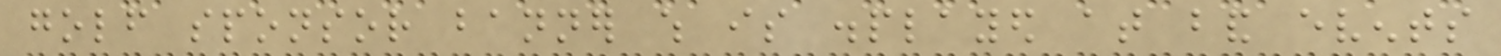golf sponsor banner which is displayed at band events
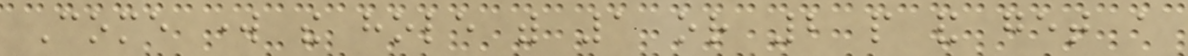Come work the hole with 1 or 2 people and get a
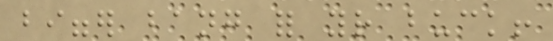bigger bang for your buck!
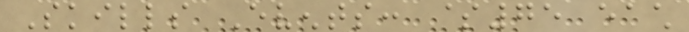Skills Events: $75 each
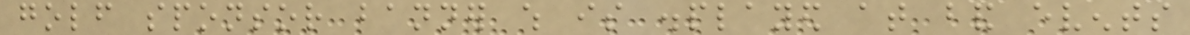golf sponsor banner which is displayed at band events
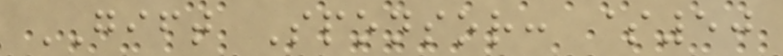GIFT Sponsor: $50
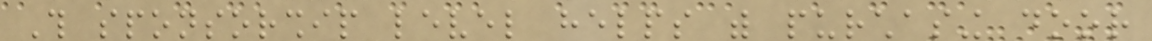This sponsorship level helps with purchasing door
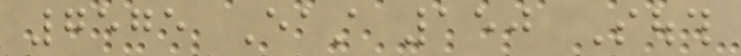7575 East 150 South
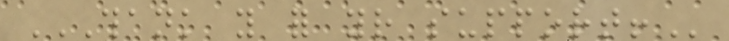THANK YOU FOR YOUR SUPPORT!
